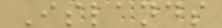Islands
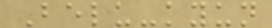Belu-kyun
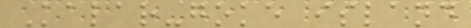Kalar-goke island
